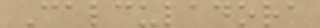Calculadora
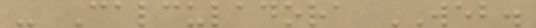- Calculadora WEB.
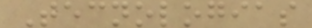Tecnologias
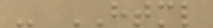- HTML
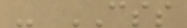- CSS
